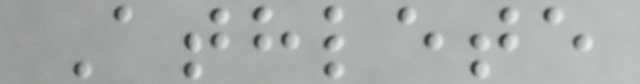Athlete
